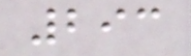293
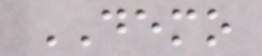DEMO
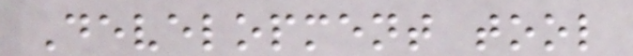Development tool
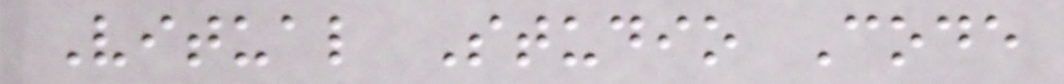Vitual Studio Code
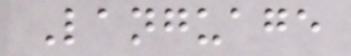Language
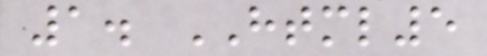1. HTML5
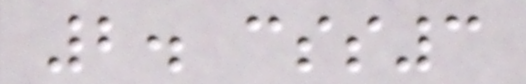2. css3
